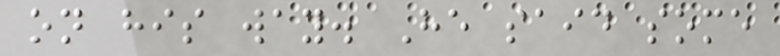on his way. He said some
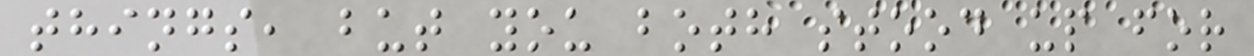things, but you both stood up for
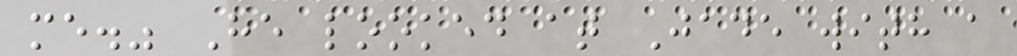me." He looked at Jade with a
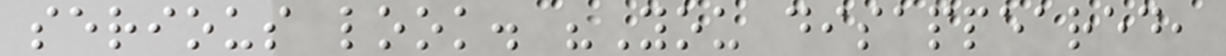serious look. "You disappeared,
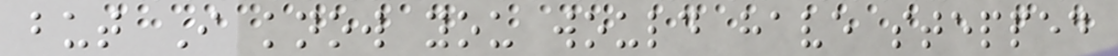but I know you would have stepped
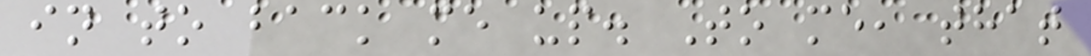in to back me up. To me, that
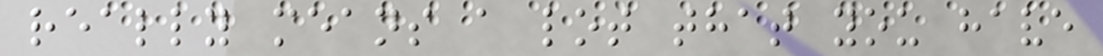really means a lot that you have
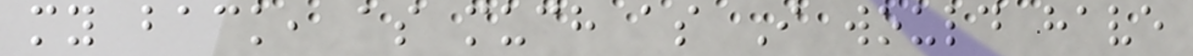my back, as much as I would have
